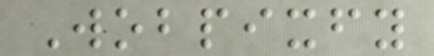Wobpixfy
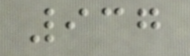937
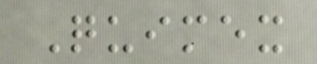Quimex
